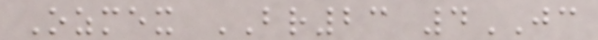Ozmex BR23 4JC
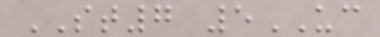ST7 5UC
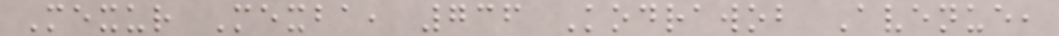Mexur Mexba, 736 Kodrawob Avenue,
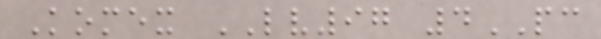Komex LV97 4PC
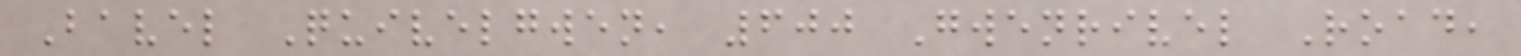Bavel Quivelgwen, 600 Gwenrivel Road,
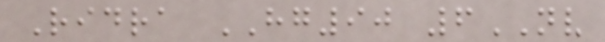Ridra HG90 6NV
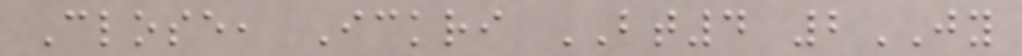Close, Ickri BT4 2JY
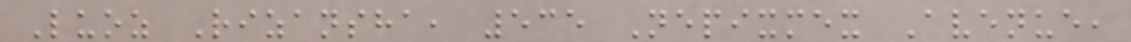Luoz Rizansha, 535 Nepixmex Avenue,
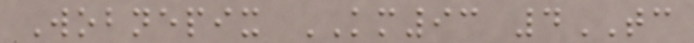Wobnepix KM93 4TC
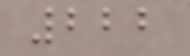222
